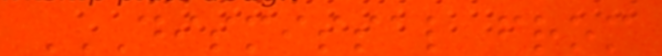DISMISSAL FROM
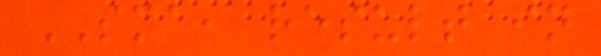SMA, result in
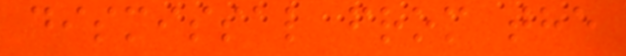dismissal from the
